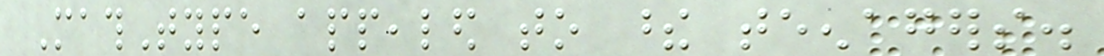MathType appealed to these teenagers.
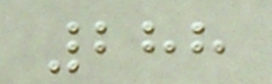288
